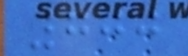700
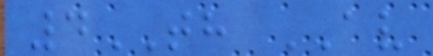4TH AV
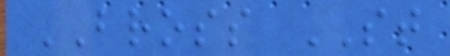BROSS ST
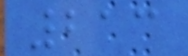213
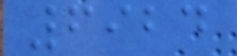6924
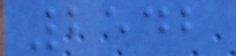2542
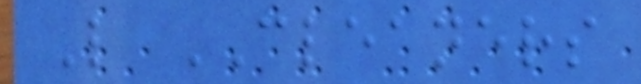L CLEANERS
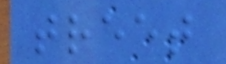treet
